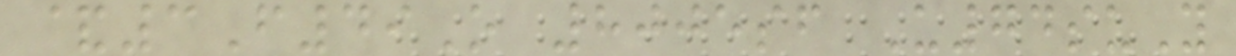&3F49O 8005sf U74suY
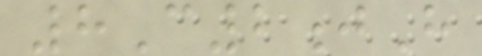8C2jH
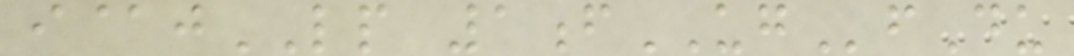i@jLP 1fUGfDu
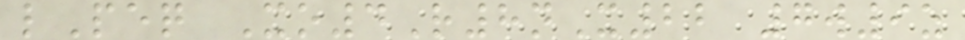lPeq Xo4R8nX22 7w9z
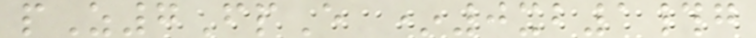pZ7FpE *0xb1#g
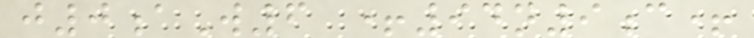j0aW6 +94n9c+
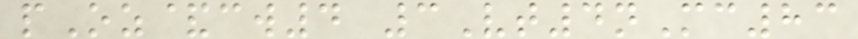pOz&cw4 3Vt4nMc83
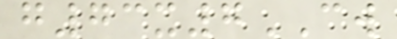g73x7CW
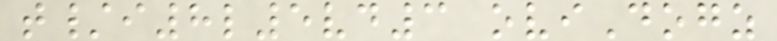t/i8l5vd3 oviDogz
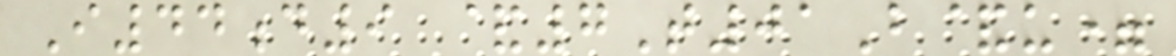I44d9 &7T01B&u=
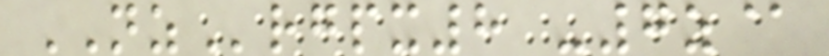NZrgpx8 -7z@
